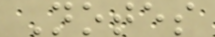Notes
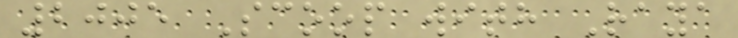2005 Scoop with Raya
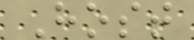Host
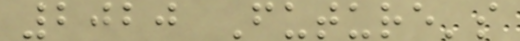2020 Future's
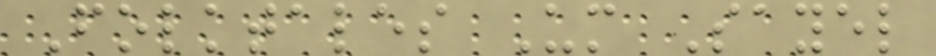Folktales Um Sayel
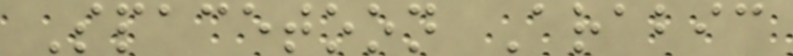Spacetoon Arabic
